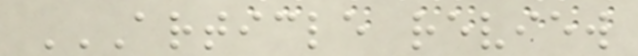ARTICLE REVIEW
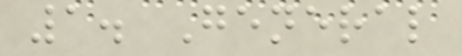1. General
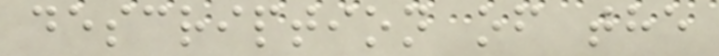description of the
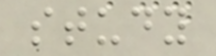study
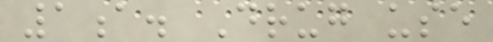1a. Drug use
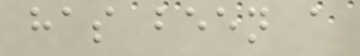has been a
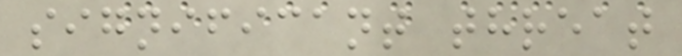significant threat
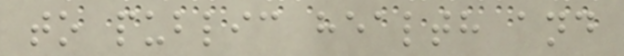to public health and
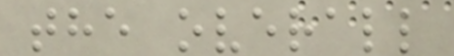the overall
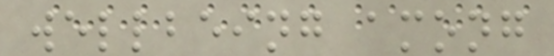wellbeing among
